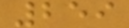259
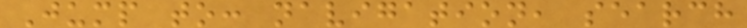Jump to: navigation, search
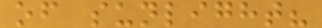of sunlight?
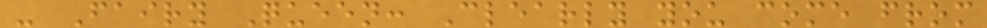- Fairy Queen: Clearly you come from
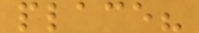place?
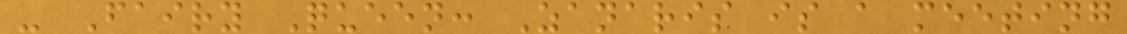- Fairy Queen: Zanaris is a meeting
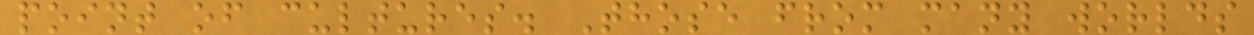point of cultures. Those from many worlds
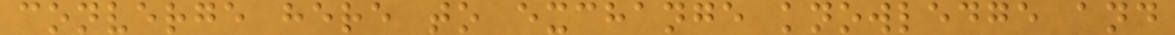converge here to exchange knowledge and
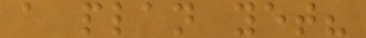a plan yet?
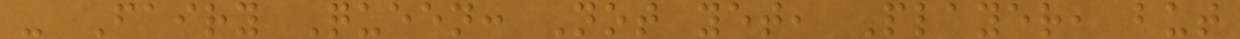- Fairy Queen: Not yet, Player, but
